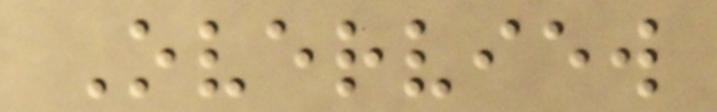Overview
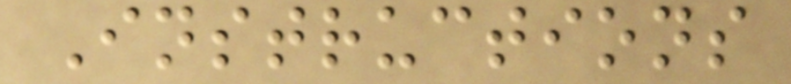Instructions
